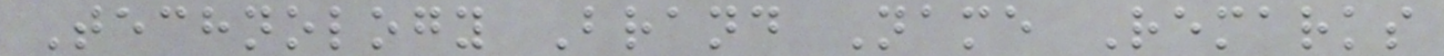Technology Brand Name Remarks
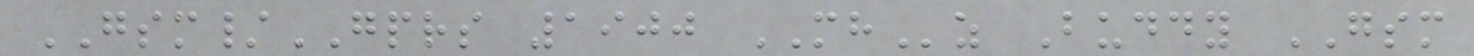GSM/GPRS 1900 MHz Buddy GSM
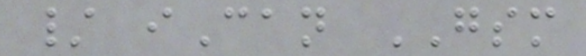/ iCan GSM
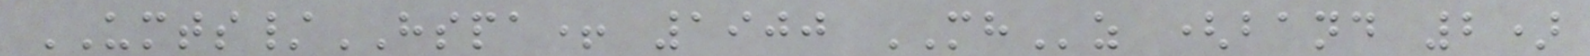UMTS/HSPA+ 1900 MHz (band 2)
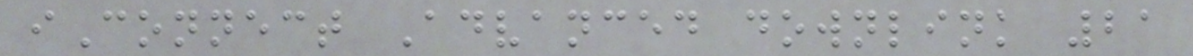iConnect Advanced downlink 21
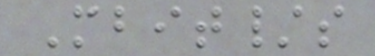Mbit/s
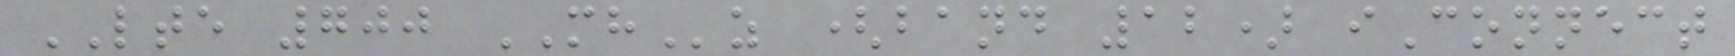LTE 700 MHz (band 12) iConnect
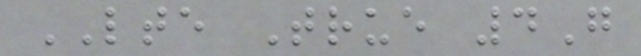LTE True 4G
